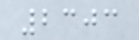2303
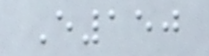E150
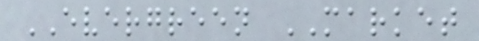EVERGREEN MARKET
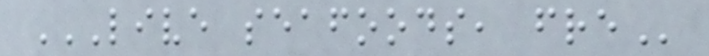LIVE SEAFOODS, FRE
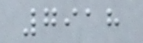7918
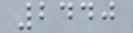2440
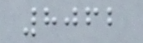8062
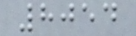8054
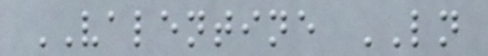VALENTINE LN
